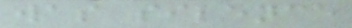was silence
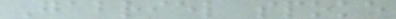Gabriel spoke
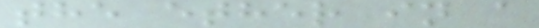the ether in a
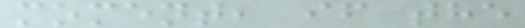moment, if the
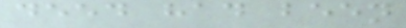deed had been
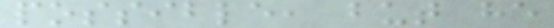possible, but he
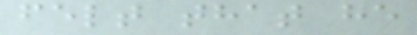felt that he
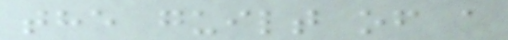the guilt of a
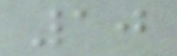10
